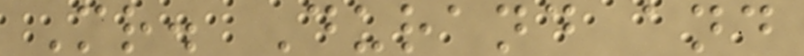Mr. Durand and
